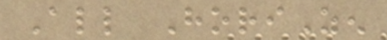All HoriZen
